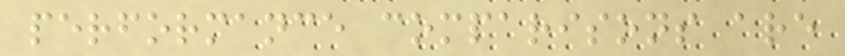performance comparisons are
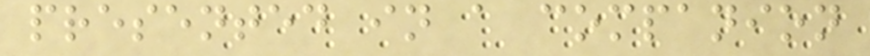presented in a companion
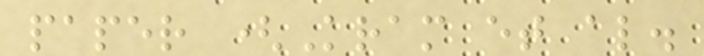paper (Kram et al.
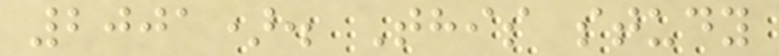2001). This study
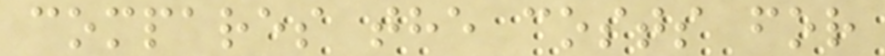compares the costs for
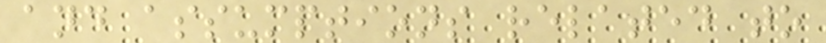and assumptions related to
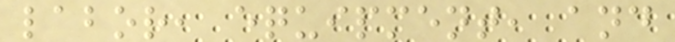labor, equipment, and
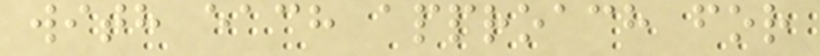with each approach for
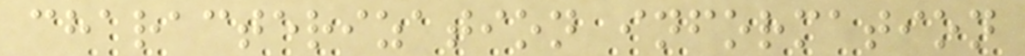characterization information
